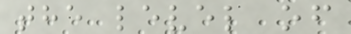the level of
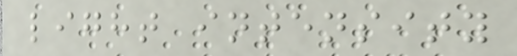light intensity
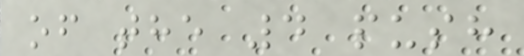of the 4 push
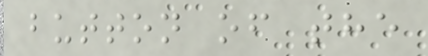button of the
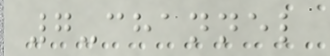7-channel
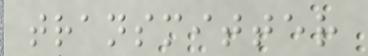transmitter
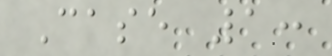Case 1:
